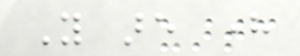You are here
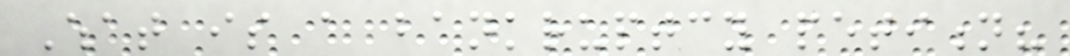What is a bankruptcy petition?
